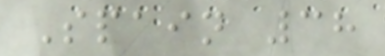Spain 38
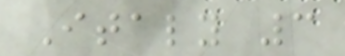Italy 3
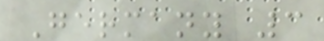Germany 3
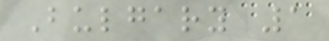Bulgary 1
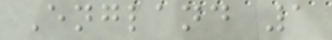England 1
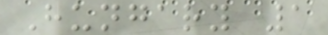Hungary 1
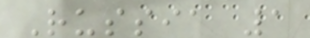Russia 1
